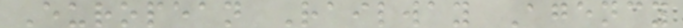European Railway Agency
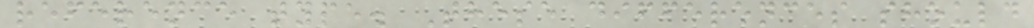reference type. These differences should
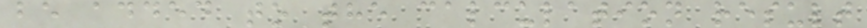be added to the calculation result
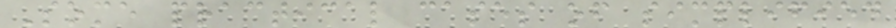Some practical cases of simplified
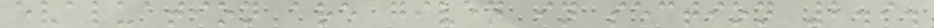evaluation are given in section 2.9.
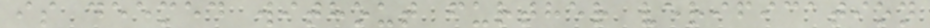is deemed without further verification
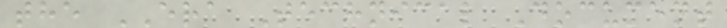the ERA Technical Document
